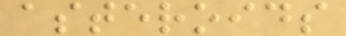asteroids
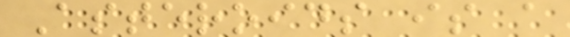Asteroids is a
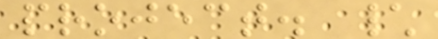project. \
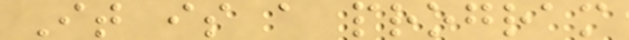It is a program
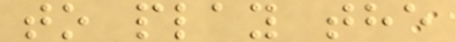to play the
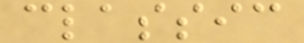classic
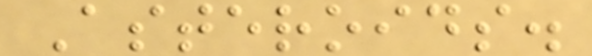Asteroids.
